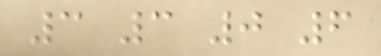3 3 0 6
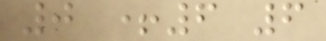0 +6 6
